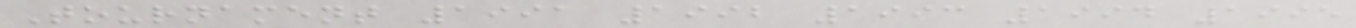Tournament 1991 1992 1993 1994 1995
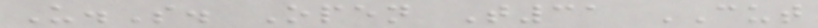U.S. Open T31 CUT
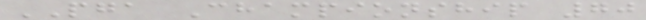PGA Championship 70
